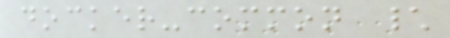docker-common \
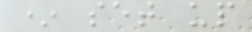* set up
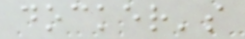docker's
